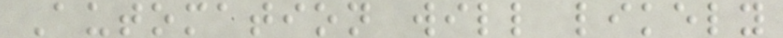Automation will likely
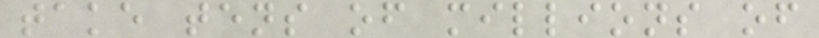take tens of millions of
